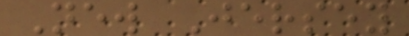New Jersey
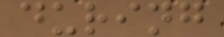during
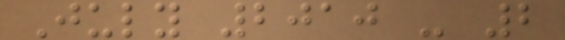July 2010 - 2
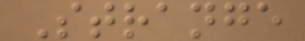Strange
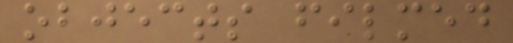objects filmed
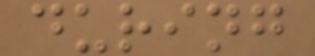during
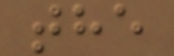the
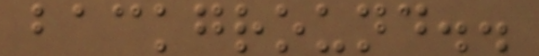background..
